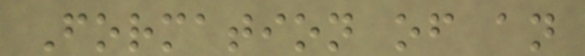Formation of an
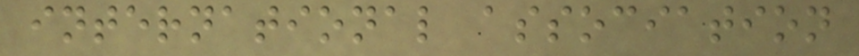international association
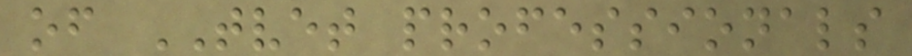of TVET professionals
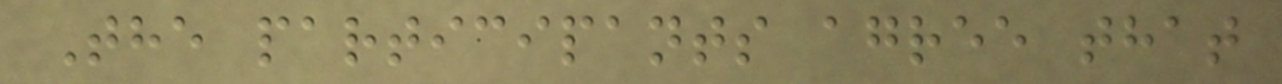The participants agree that
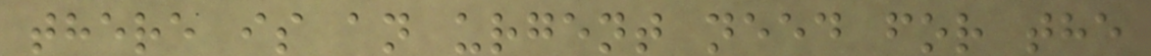there is an urgent need for the
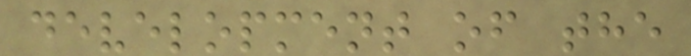development of the
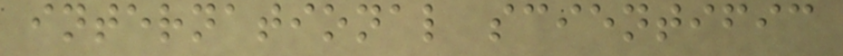international scientific
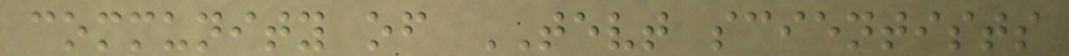community of TEVT scientists
